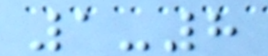1-8
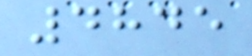4845
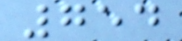754
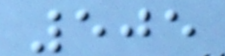505
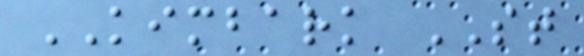KIMBARK ST
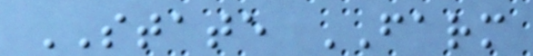STATE FARM
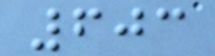603
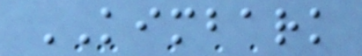KIMBARK
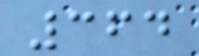364
